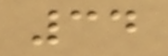34
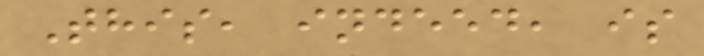This, indeed, is
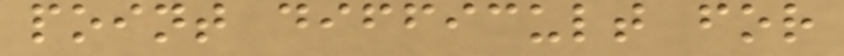point difficult for
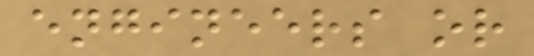engineers or
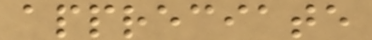appreciate
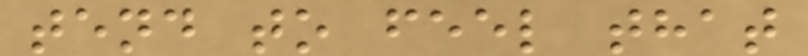tend to feel that
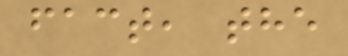fact, the
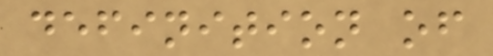definition of
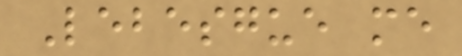Lebesgue me
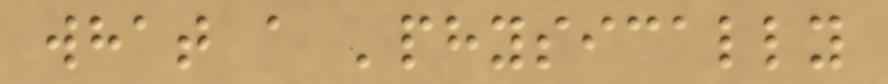what a 'physically
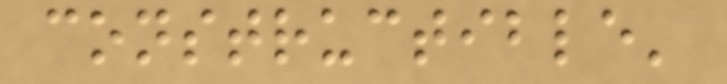constructible'
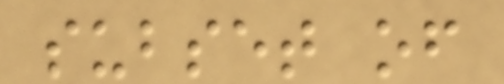subset of
